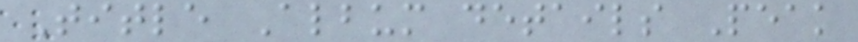Title Album details Peak
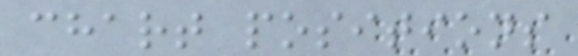chart positions
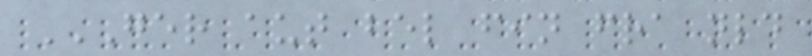GER AUT BEL FIN FRA NLD
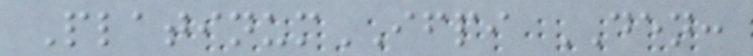PlatinumIFPI DEN:
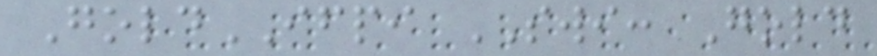GoldIFPI SWI: Gold
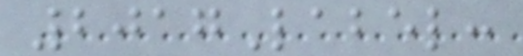2017Label:
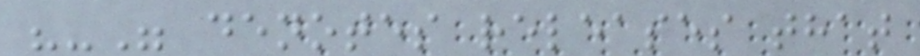"-" denotes releases that
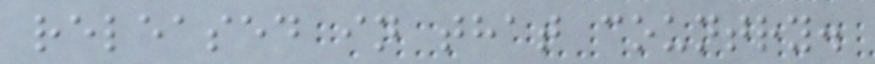released in that country.
